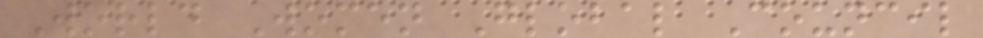World Women Global Council
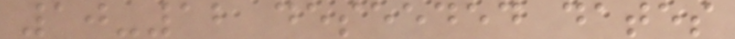10-12 deseeded dates
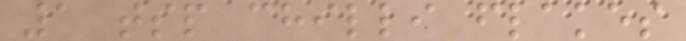1 tsp chilli flakes
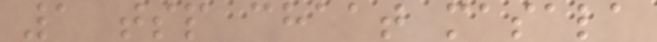1 tsp chaat masala
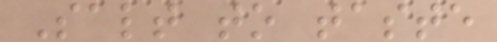Salt to taste
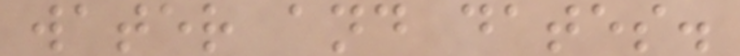water and dates.
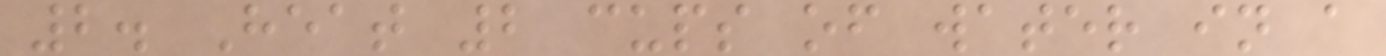2. Heat 2 cups of water in a
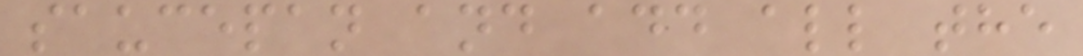saucepan and add all the
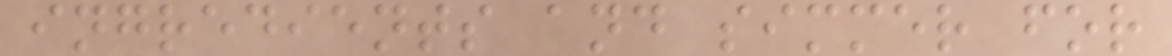ingredients and simmer for
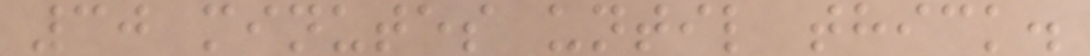30 minutes until thick.
